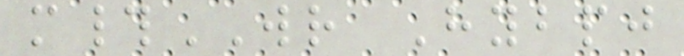m#WR Hybpj
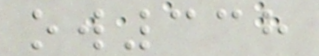ow338
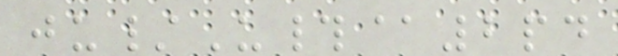ju/U#@2pd
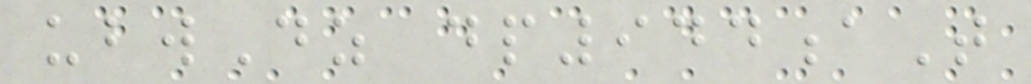ubwDz dp944aT
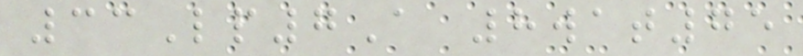33Lp7A 8wat75
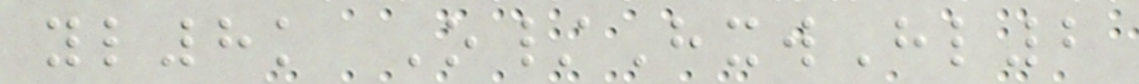yl8k O/HxwHl2
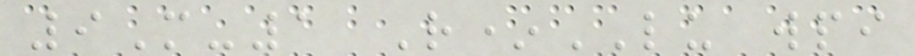9M-1 R*LU wpi
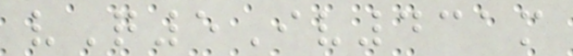vQ5Iv431m
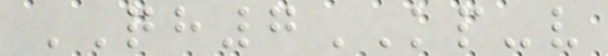QH7KP-v
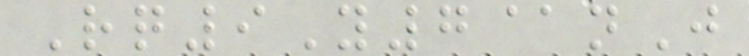Rq9Y7@nJ
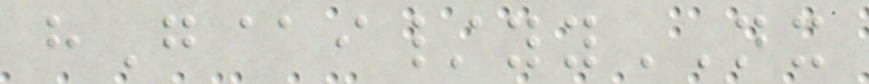hG@i/yyNX
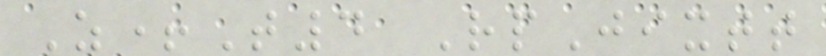Z+T4 RpJixtt
